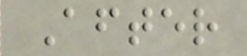After
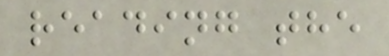reading the
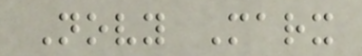Novy Marx
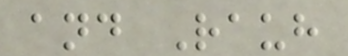and Rauh
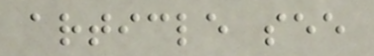article see
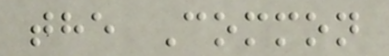the Common
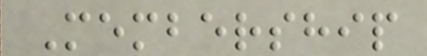Membership
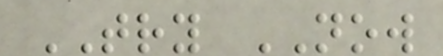TRY NOW
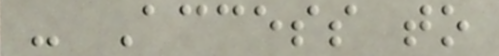- Access to
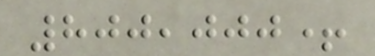800,000+
